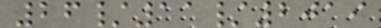26/11/2019
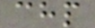chp
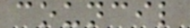council
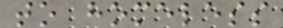to homeless
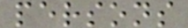persons
